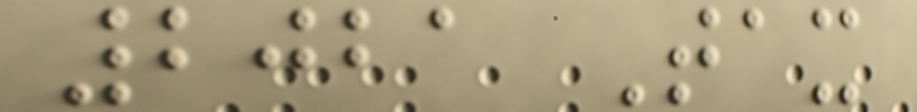2021 Tax
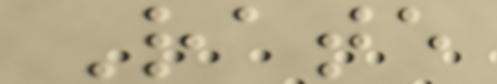Rate
